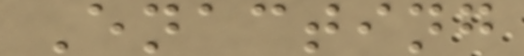Enacting
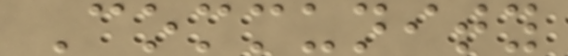Community
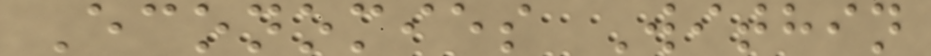Economies Within
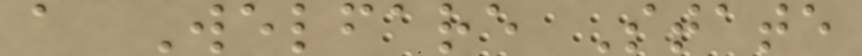a Welfare State
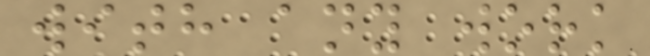with any work
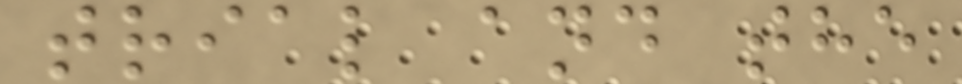trial and the
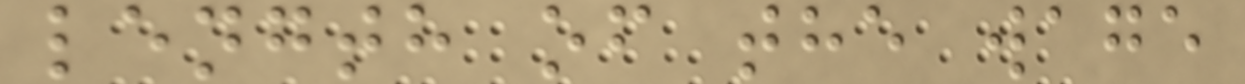length of the wage
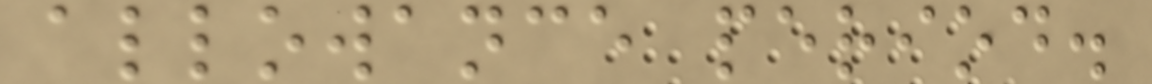allowance period.
